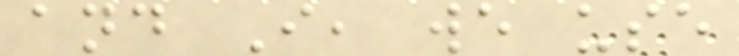and I, we use
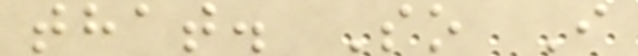that. So I
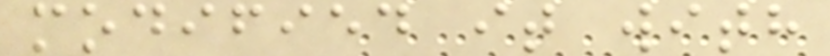modified it with
